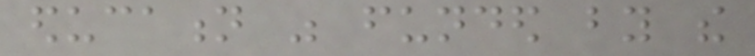education was funded by the
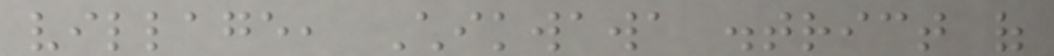village, Chikwawa district of
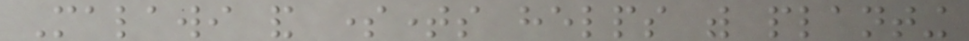Malawi and sometimes helps with planting
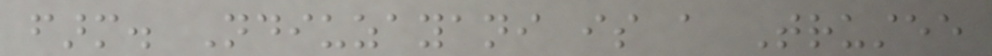farm. Ndiuzayani is a Trustee
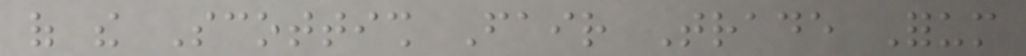of the Scottish Fair Trade Forum
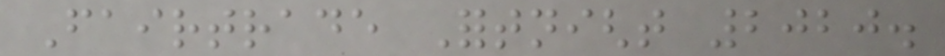Fairtrade Fortnight 2020.
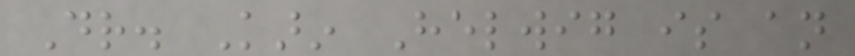Dr. Karin Helwig is an
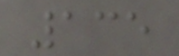135
